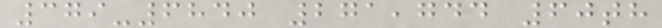379-6840 271,744 60th
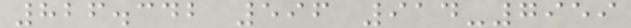826.342 596 914-7959
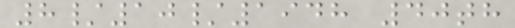8/10/1948 40th
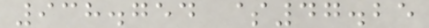938.754 $47.25
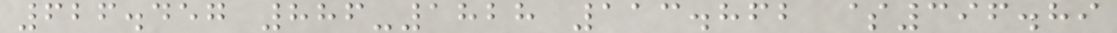626.457 886-1828 113.862 $396.89
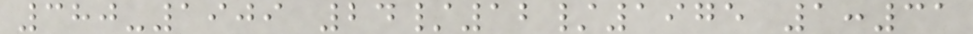380-1909 24/12/1975 1:31
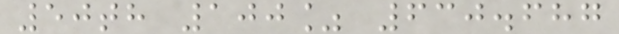50th 100% 630.687
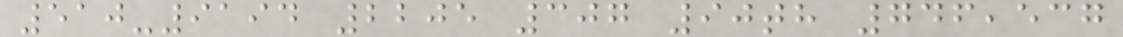510-9194 2205 307 90th 746,537
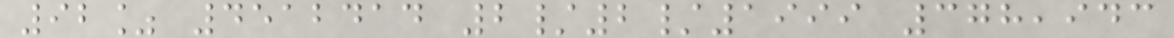92% 4512414 2/2/1999 378,943
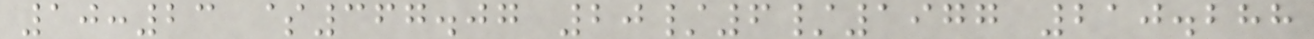10:23 $367.07 20/6/1977 210.288
